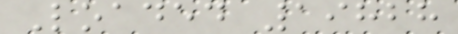Loaded 19828
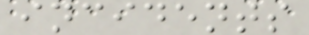incidents
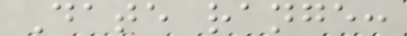Date range:
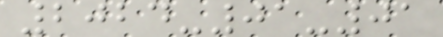2024-01-01
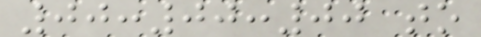00:00:00 to
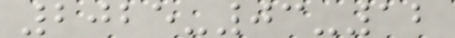2025-03-12
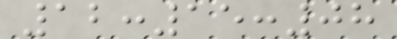12:15:08
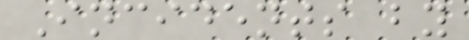Incidents by
